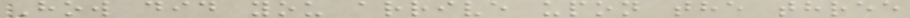How did you arrive upon the three
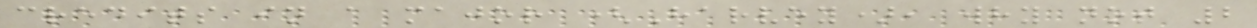credits in a major (Harvey), why not 2
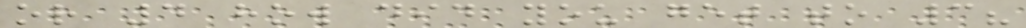or 4 how did you get to 3?
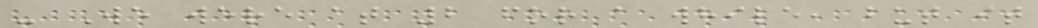- We were at 2 for a while, but it
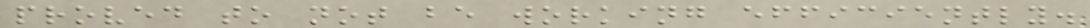proved to not be working efficiently.
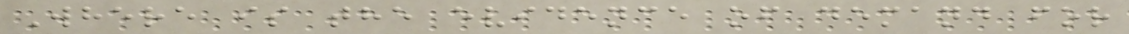Where is the evidence of demand for
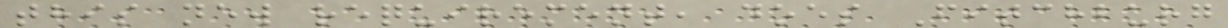this new requirement, does Fitchburg
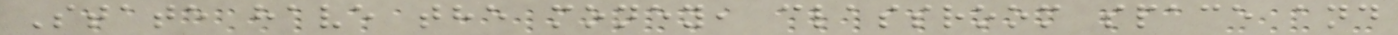State have the money, classroom space and
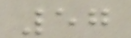57
